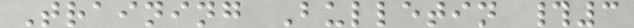Training Bulletin #3
